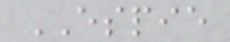ESPIE
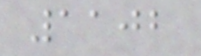1102
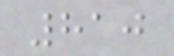810
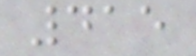415
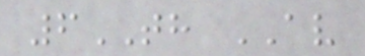6TH AV
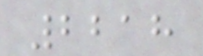2218
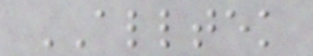ALLTEK
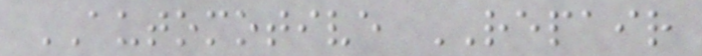AUTOMOTIVE REPAIR
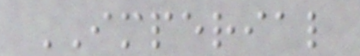IMPERIAL
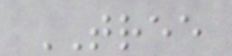TREE
